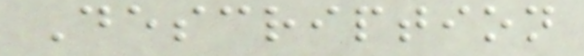Description
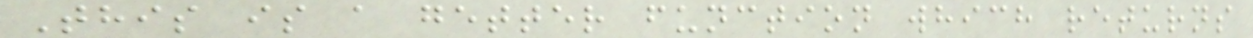This is a getter function which returns
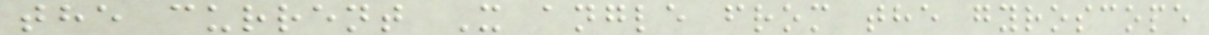the current X angle from the gyroscope
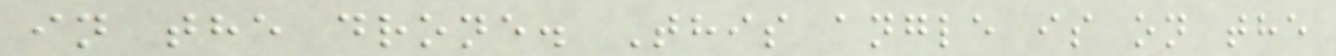in the drone. This angle is on the
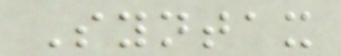Syntax
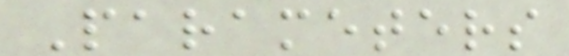Parameters
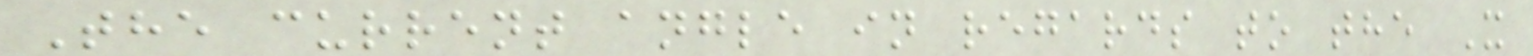The current angle in regards to the X
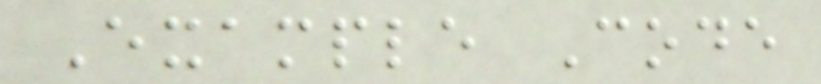Example Code
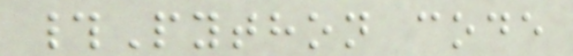#Python code
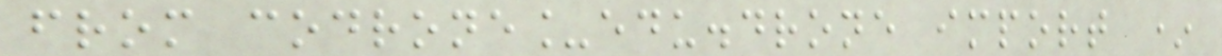from codrone_edu.drone import *
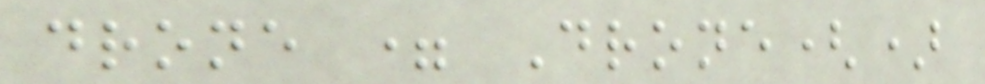drone = Drone()
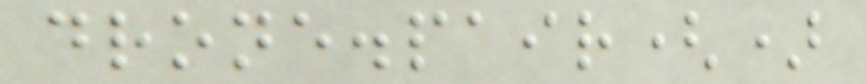drone.pair()
